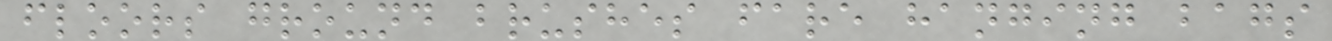floors ground brushes fare hanging bags
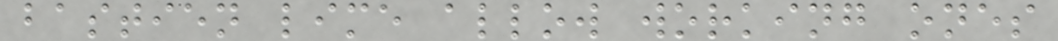bastien lime allow working ones
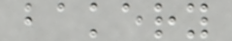bakery
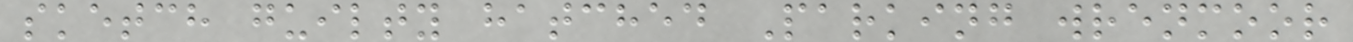sketch guilty hatched Parking wrenmoor
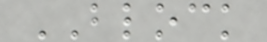BLOCK
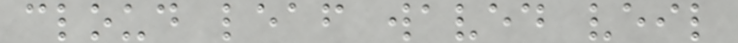cloud leaf waved veil
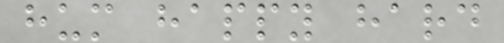hum happy hard
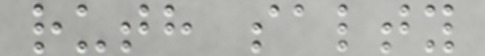ruth salty
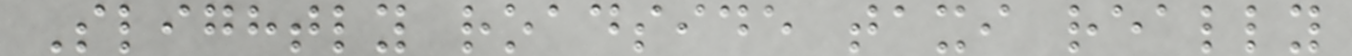Slightly roadside taxi really
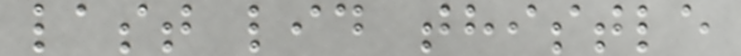last lid thistle
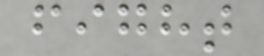fight
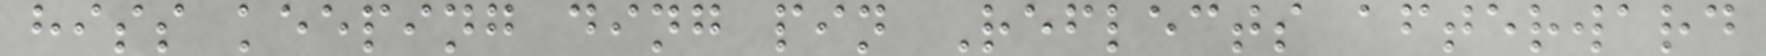hiss keeping ding pin Reflects afterward
